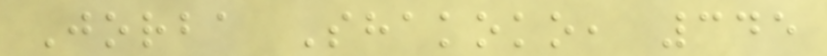Jorba Shakoko, 345
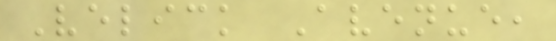Velick Avenue,
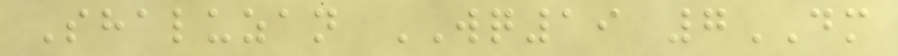Shaluzan WQ19 7DM
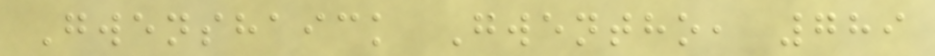Gwenshaick Gwentho, 789
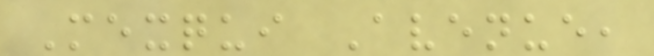Mexqui Avenue,
